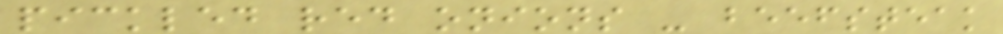pickled red onions - beefsteak
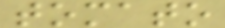tomato
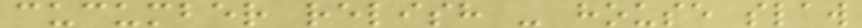cucumber relish - house slaw
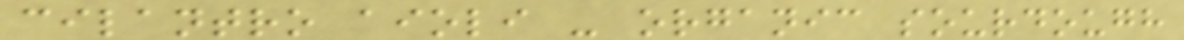cilantro aioli - organic sourdough
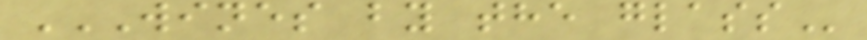WINES BY THE GLASS
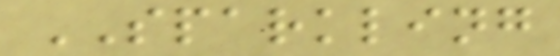SPARKLING
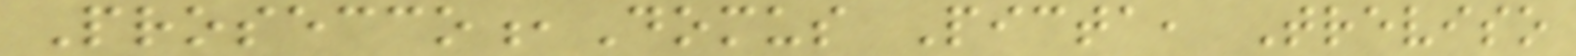Prosecco,Domus Picta, Treviso
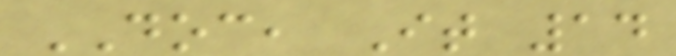DOC, It 14
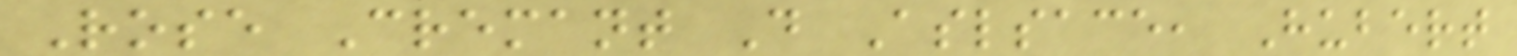Rose Cremant D Aslsace, Hubert
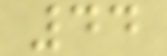44
